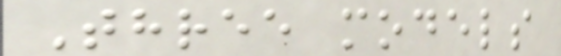Three models
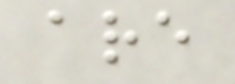are
